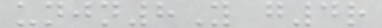unjn8Y g4r
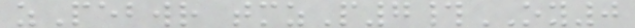zPebwr tmzP7#OY0
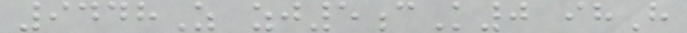9448Z zj5cK0 ihH
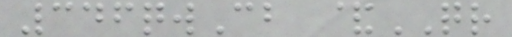346qwCb &QR
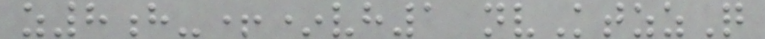z8h-+*vh1 nvKtzzQ
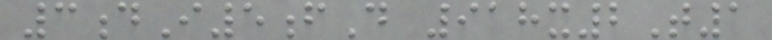3dI5fD 918x2T1
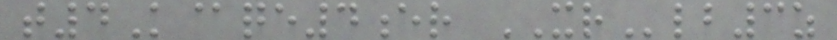t4K@qe4er XRlb3z
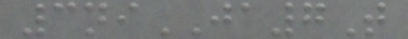3niJA7T
